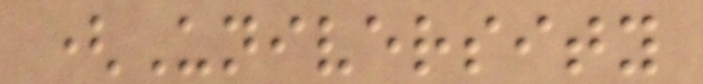(University
